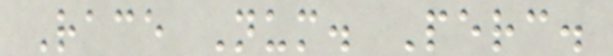Race Num. Perc.
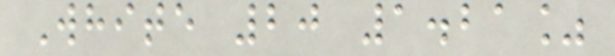White 20 1.21%
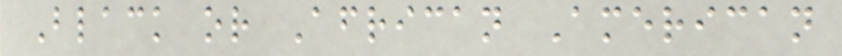Black or African American
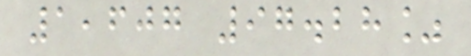1,607 97.28%
